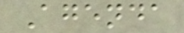Agenda
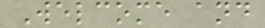Welcome and
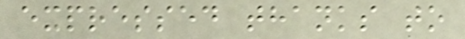expressed thanks to
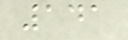141
